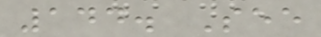144. See
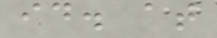id. at
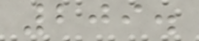209.
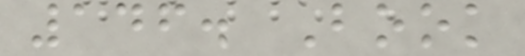146. Book
